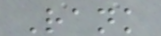Rank
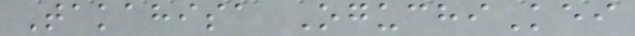Takahisa OguchiKei
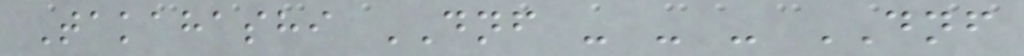Takahashi DNF - - - DNF
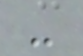-
